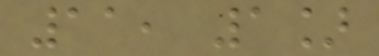11, 1]
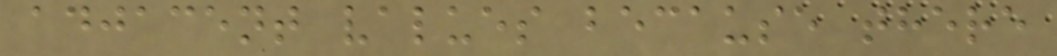adjacent values because there
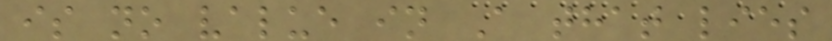is no value in A that lies
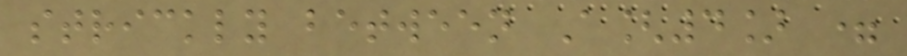strickly between A[4] =
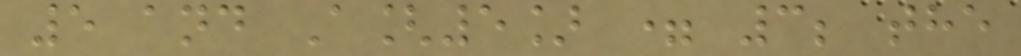5 and A[5] = 3; the
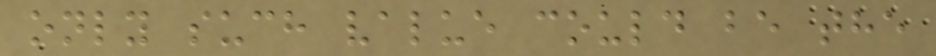only such value could be the
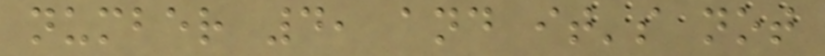number 4, and it's not
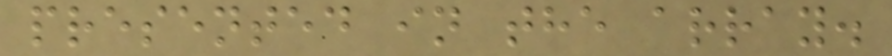presented in the array.
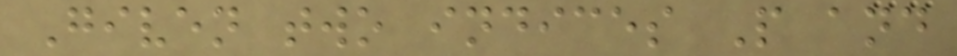Given two indices P and
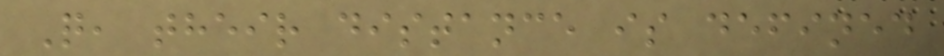Q, their distance is defined
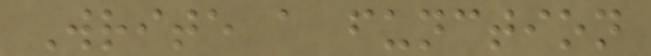Write a function
